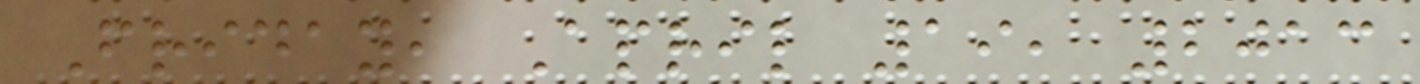Friday, April 19, 2013
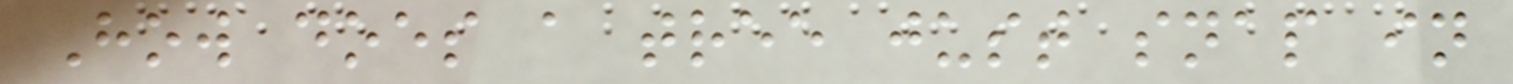How does a tree just snap in
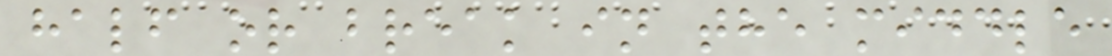half or break in the middle
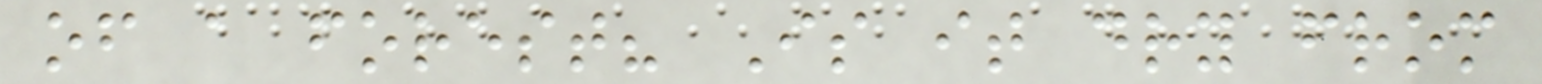of a forest? Is it dry from
